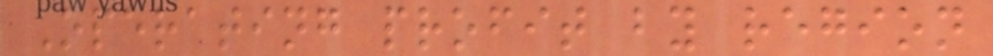Operating profit by region
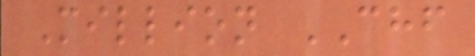Million CHF
